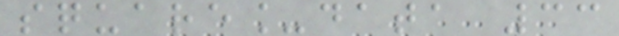square_data 33
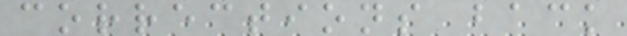corrections back
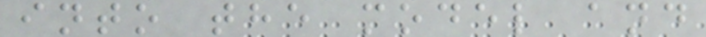into the model and
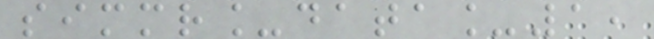simmr_data_1,
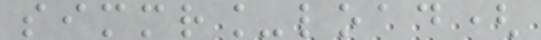simmr_load(
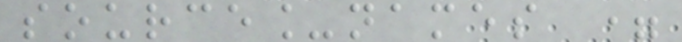source_names =
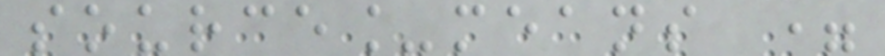source_means =
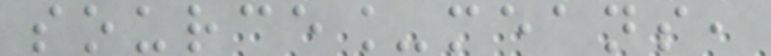source_means,
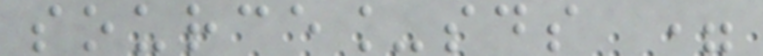source_sds =
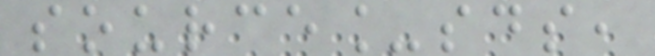source_sds,
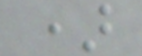)
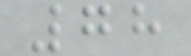78
